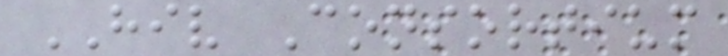HIV Consortium
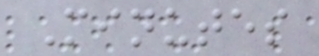Minutes
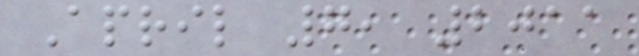April 7, 2011
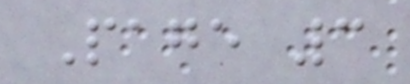Page 3
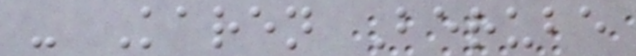- Karen Berube
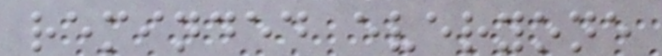reminded everyone
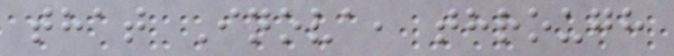that Inova, through
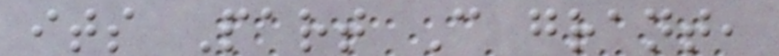its Part C grant,
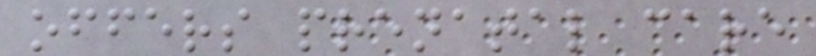offers prenatal care
